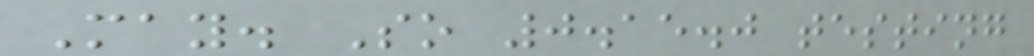May. So 0.15.0 testing
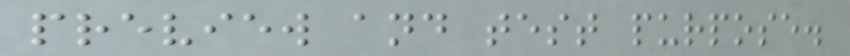preview and test purpose.
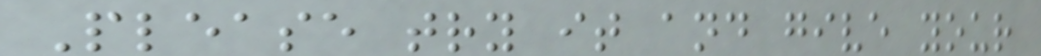Please try it and give your
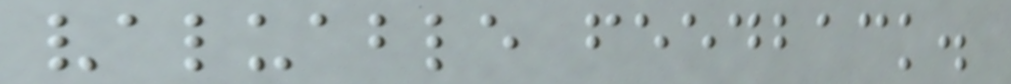valuable feedback.
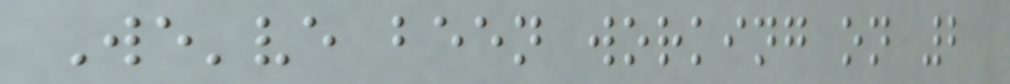We've been working on 2
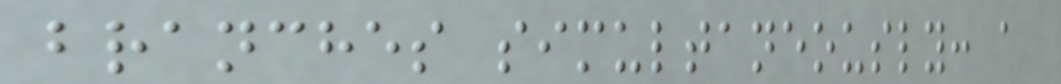branches simultaneously: a
